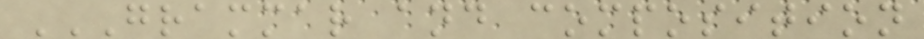GRAMMAR AND COMPOSITION
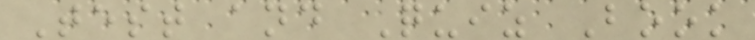Test and Quiz Book
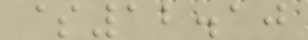$12.10
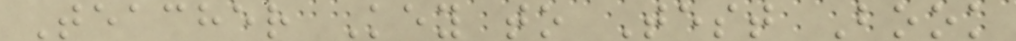Teacher Key to Test Book
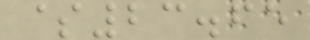$23.65
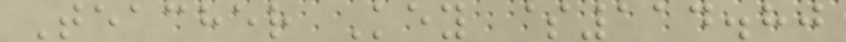Teacher Key $114.80
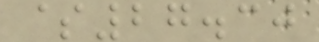$27.30
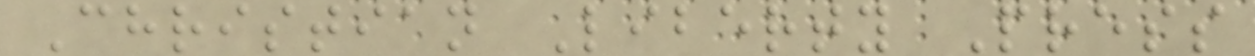Christian Liberty Press
